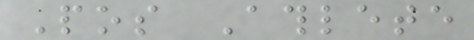Pos Athlete
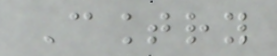Country
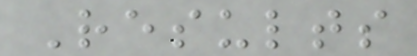Results
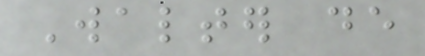Walter de
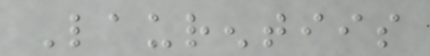Laurentiis
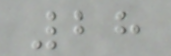28
